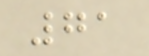71
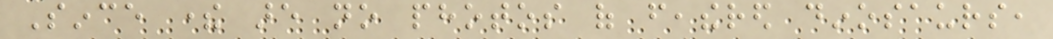Since there are no photos of feathered dinosaurs,
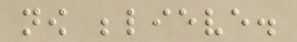now believe.
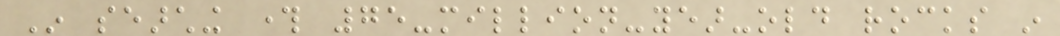In searching through 75-million-year-old rocks in
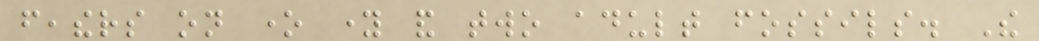feathers on one young and two adult fossils. The
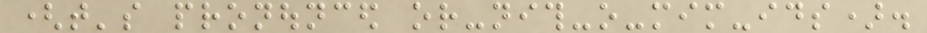(that's pronounced or-nith-o-mim-ids).
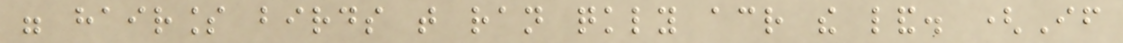were hairless birds that ran quickly across the land. (If
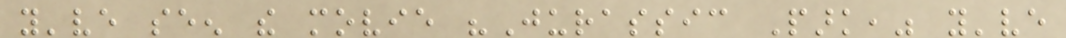you've seen the movie "Jurassic Park," you've
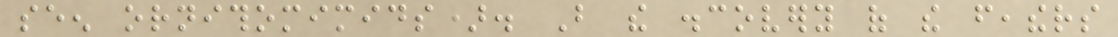seen ornithomimids). But the discovery of the feathers
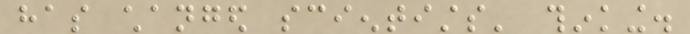has changed scientists' thinking.
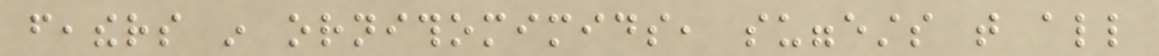feathers in ornithomimids, suggests that all
